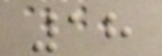18
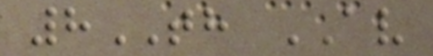8TH AV
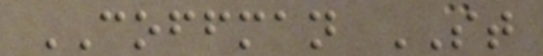COFFMAN ST
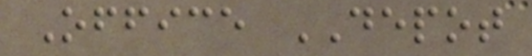Office DEPOT
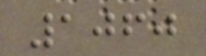1060
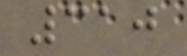310
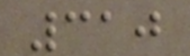310
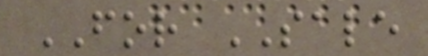FOR SALE
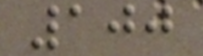100
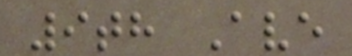9th Ave
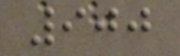900
